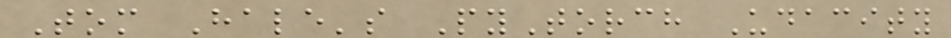Tom Hale's PyTorch Udacity
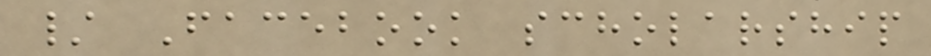/ Facebook scholarship
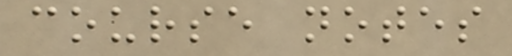course notes
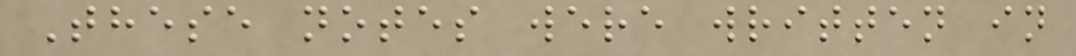These notes were written in
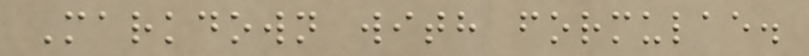Markdown with formulae.
